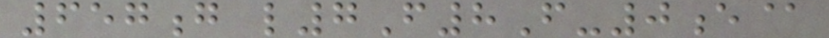657g l7F8F-0e@
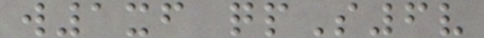w1xf qpS6v
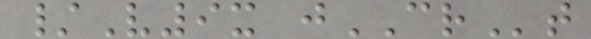/V9x jCRt
